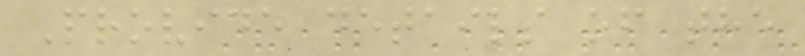Provide details of the
